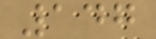147
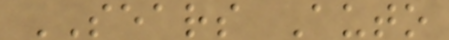SEARS Auto
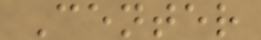Center
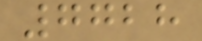7728
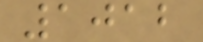1012
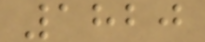1820
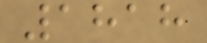1818
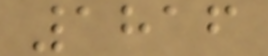1816
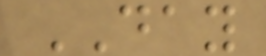DAY
